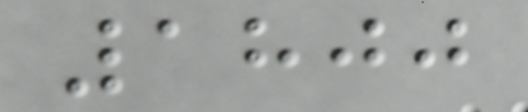1800
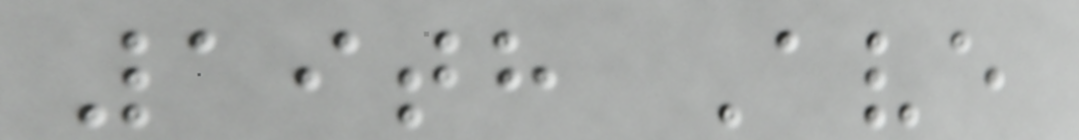19th Ave
